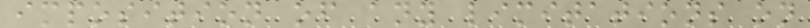imposition of any limitations on
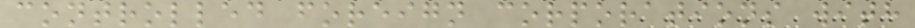controlled foreign corporations with
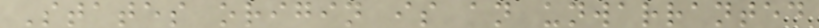States origin is an unwarranted
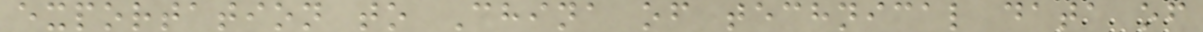exportation to China of technical data of
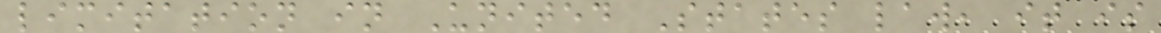limitation in United States law, it is
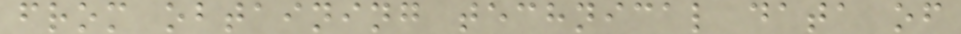from obtaining technical data of
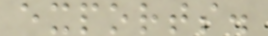exports.
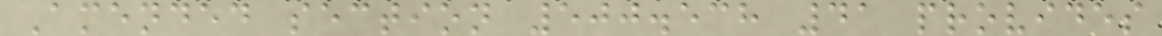Amended section 500.538 41 provides
